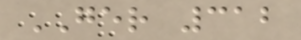GER 312
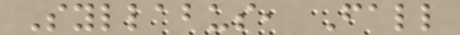Syllabus, Fall
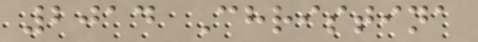2014 Christina
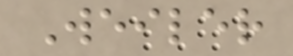Weiler
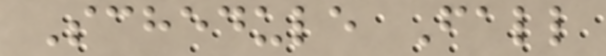Schedule Fall
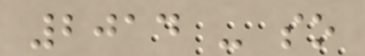2014 - so
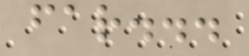far...
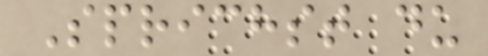Sprichst du
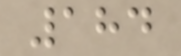184
